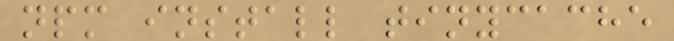npm install tinycache
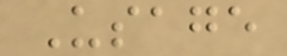Usage
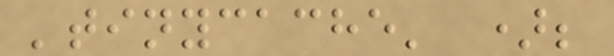'tinycache' );
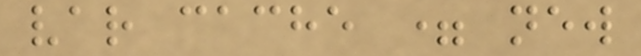var cache = new
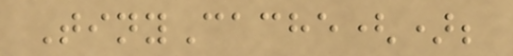TinyCache();
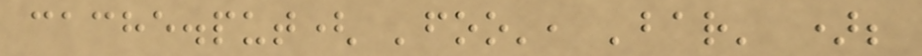cache.put( 'foo', 'bar' );
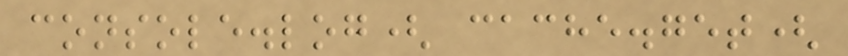console.log( cache.get(
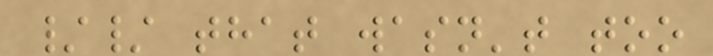// that wasn't too
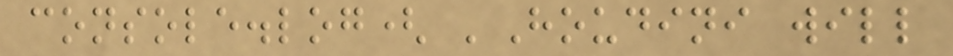console.log( 'Houdini will
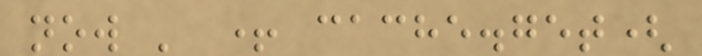now ' + cache.get(
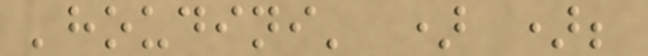'houdini' ) );
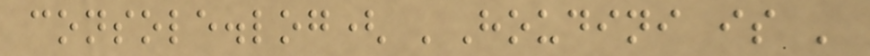console.log( 'Houdini is '
